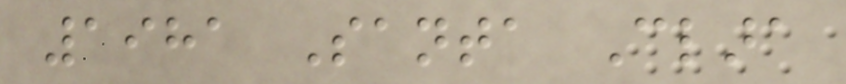1981 Santa Clara
